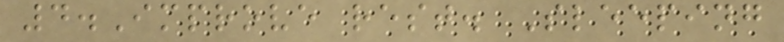4.Improve rest. Sleeping
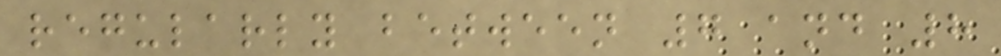regularly between 7 and 8
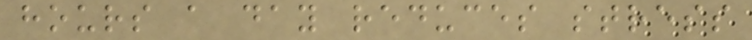hours a day reduces stress
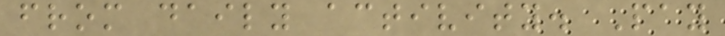from daily activity. Pay
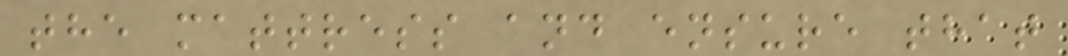the mattress and ensure that
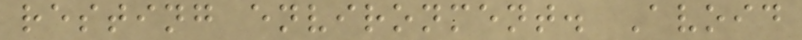resting environment. Avoid
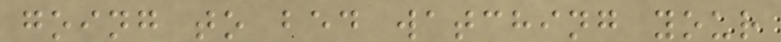going to bed watching your
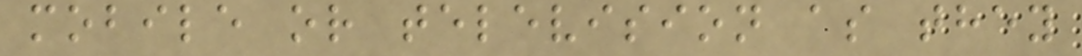mobile or television as they
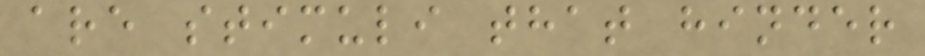are stimuli that hinder
